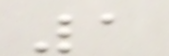1
